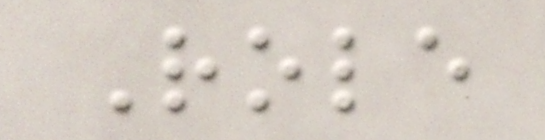Role
